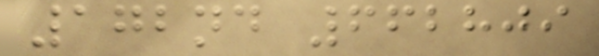172nd 662809
